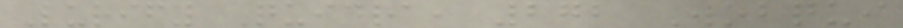Lurify Quidra, 272 Wobqui
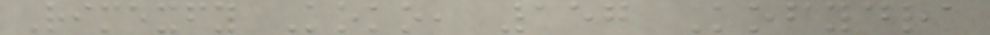Rimexfy Koko, 157 Kofydra
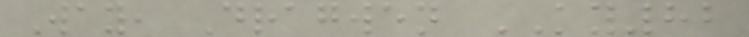Way, Dragwen KY82
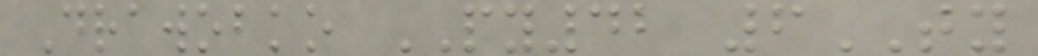Drawobko PY42 6TY
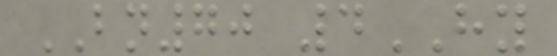BN70 4HY
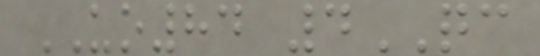UO84 4QC
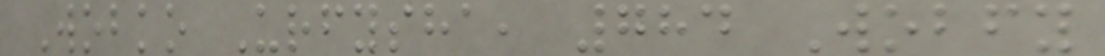Wobko Urfysha, 784 Wobfy
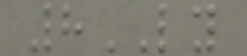8LY
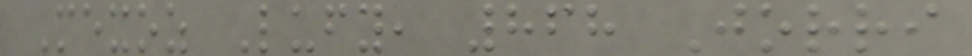Mexoz Lufy, 868 Jorri
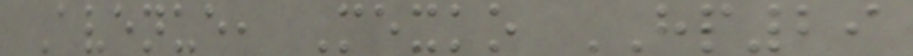Avenue, Mexko HP29
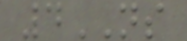4NS
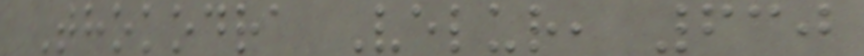Thokodra Velur, 630
